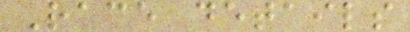Race details
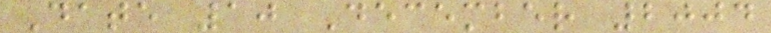Date 10 December 2004
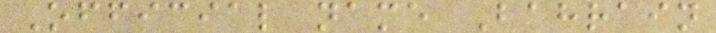Official name Bahrain
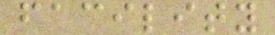facility
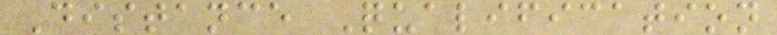Distance Qualification
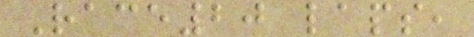Race20 laps,
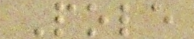Pole
